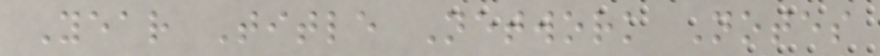Year Title Network Notes
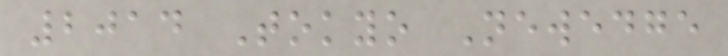2014 Tokyo Newedge
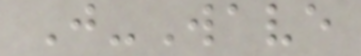J-Wave
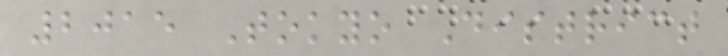2015 Tokyo District
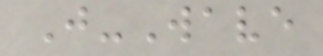J-Wave
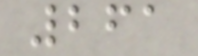261
